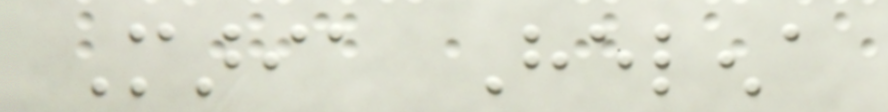Maria Helena
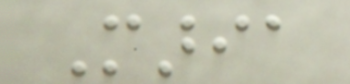Maria
